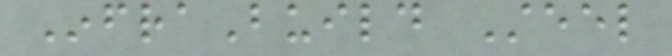InfraBuild Steel
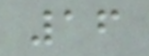16
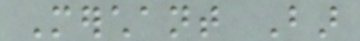Merchant Bar
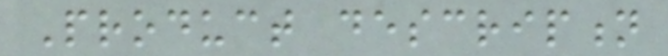Product description
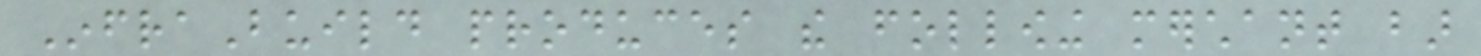InfraBuild produces the following merchant bar
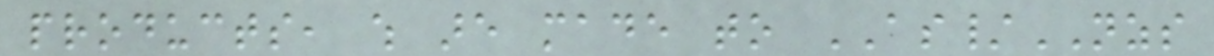products, which are made to AS/NZS
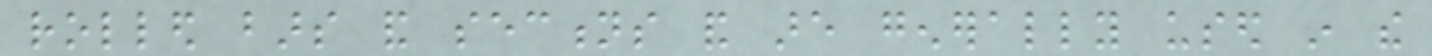rolled bars and sections and are generally used in the
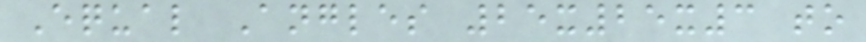Equal Angles 25x25x3 to
